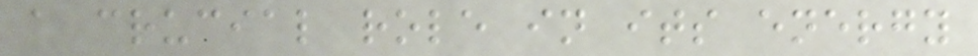a crucial role in its energy
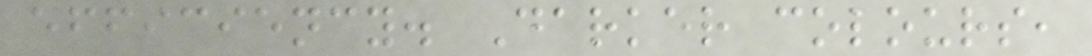efficiency. Darker colours,
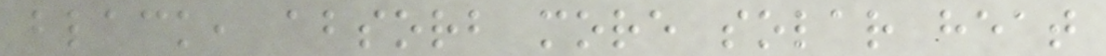black, absorb more solar heat
